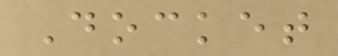Docket
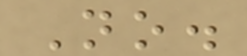No.
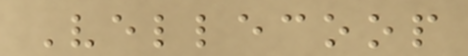Vellecoop
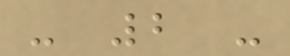- 2 -
